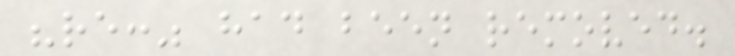"re:" had been removed.
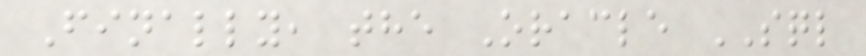Finally, the Oracle SQL
